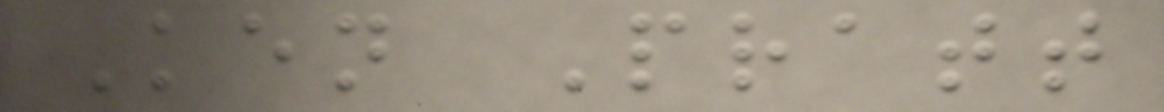Ken Pratt
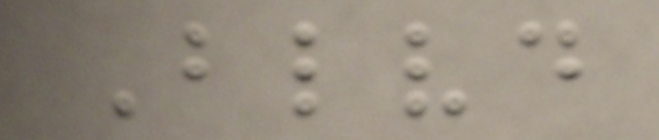Blvd
